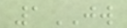1JW
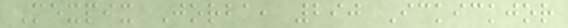Mexpix Jorba, 290 Ickickjor
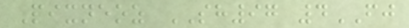Pixneoz SH97 4FJ
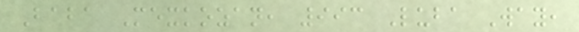Baba Mexkozan, 993 Luba Way,
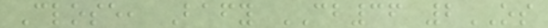Close, Bafy CB36 2OS
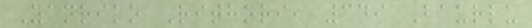Zanriko Rithori, 349 Baurlu
